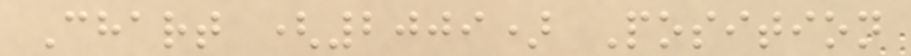Chart (2009) Position
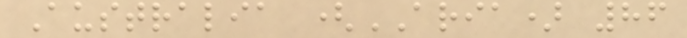Australia (ARIA) 86
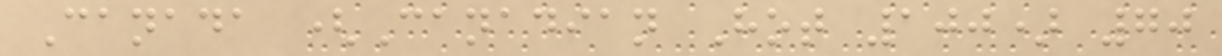Canada (Canadian Hot 100) 70
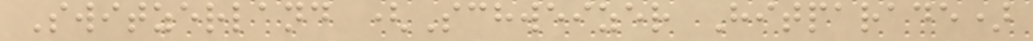Switzerland (Schweizer Hitparade)
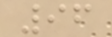96
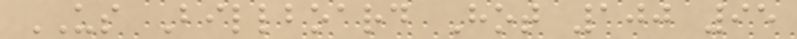US Billboard Hot 100 95
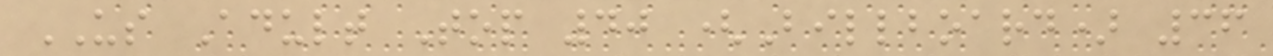US Adult Top 40 (Billboard) 36
